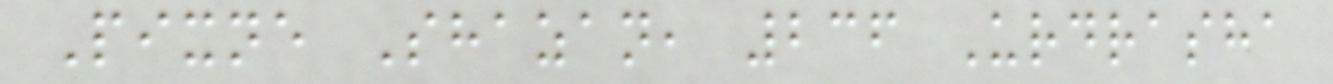Pixne Shazan, 236 Urdrasha
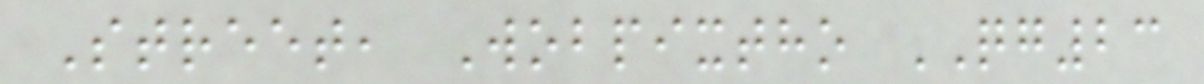Street, Wobpixtho QG23
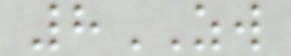8ZW
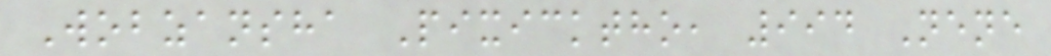Wobzansha Pixicktho, 994 Nene
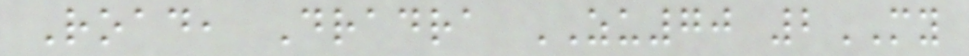Road, Dradra ZU70 2MY
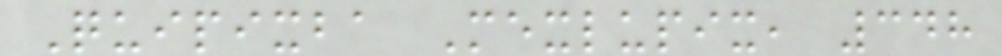Quipixba Mexlupix, 348
